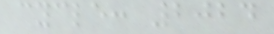cycle: 2024
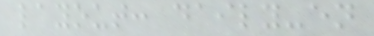layout: daily-en
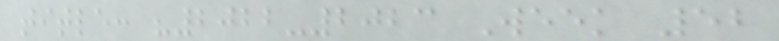title: "2022-2023 Week 52
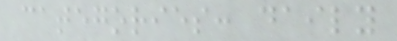categories: daily
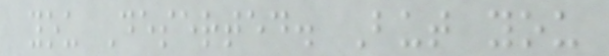you Deserted. But you
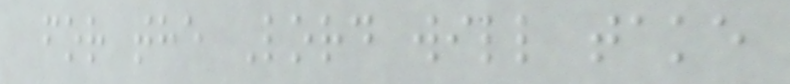for the Lord will take
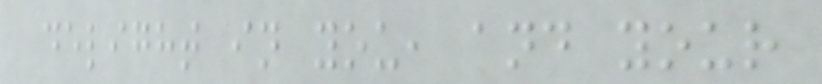delight in you, and your
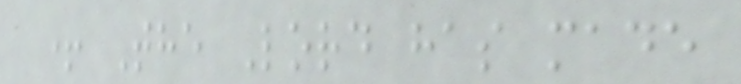+ The Lord has made
